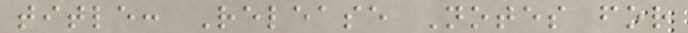title: Release Notes for
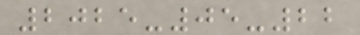2025-05-22
